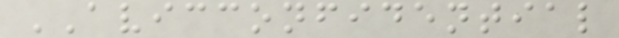AVICCONFIDENTIAL
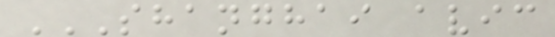SHANGHAI AVIC
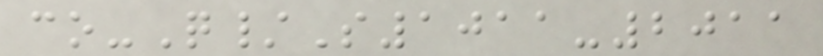co-Q/S1011-2011
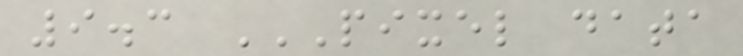9.3 PIXEL DATA
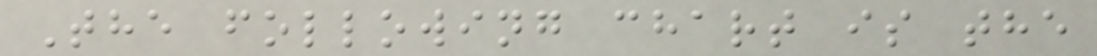The following chart is the
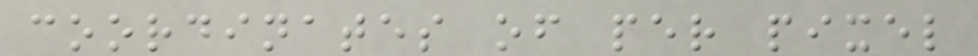coordinates of per pixel
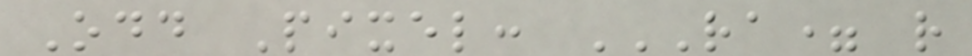Odd Pixel: RA= R
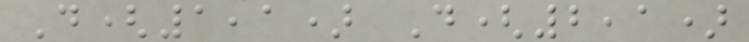D(1,1) D(2,1)
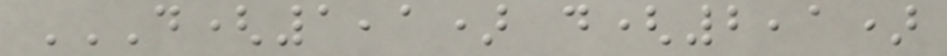D(1,1) D(2,1)
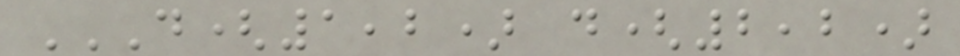D(1,2) D(2,2)
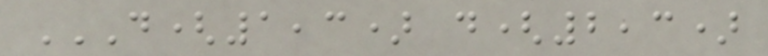D(1,3) D(2,3)
